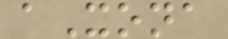aXona
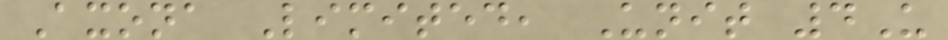Axona Limited, Unit 4U
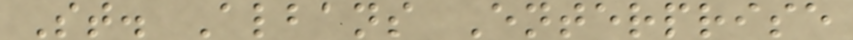St. Albans Enterprise
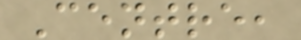Centre,
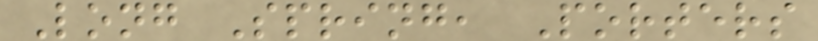Long Spring, Porters
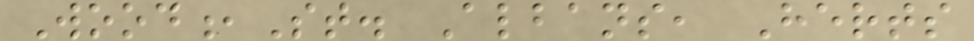Wood,St. Albans, Herts
